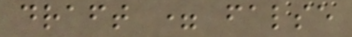draft = false
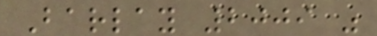Barlay 2009 "
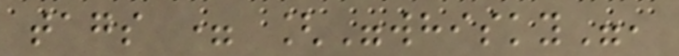tags = ["whisky",
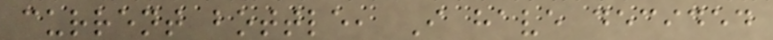current bottle, I have decided
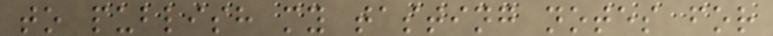to publish my tasting notes for
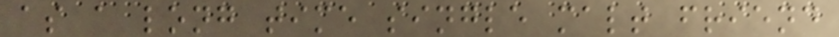as a long time single malt friend
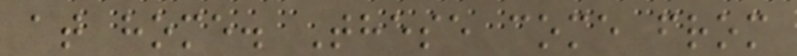at home. These come from
